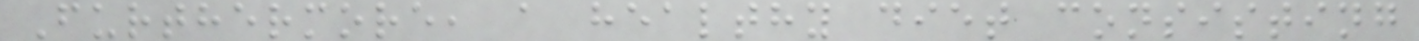Furthermore, a healthy diet consisting
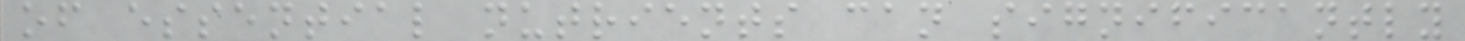of essential nutrients can significantly
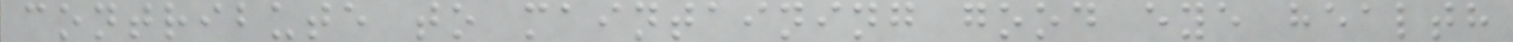contribute to maintaining good eye health
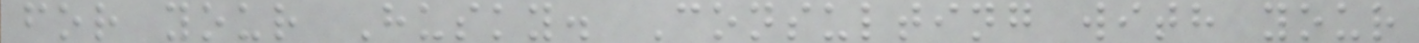for your Husky. Consulting with your
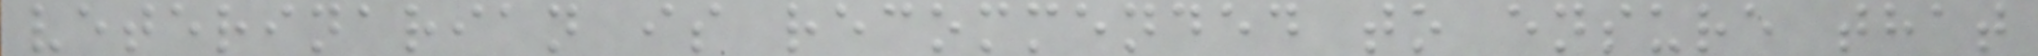veterinarian is recommended to ensure that
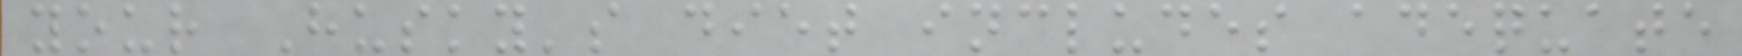your Husky's diet includes adequate
